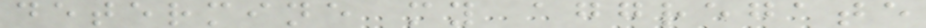determine my aggregate
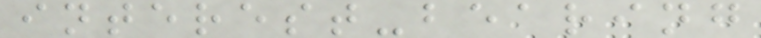interest-bearing
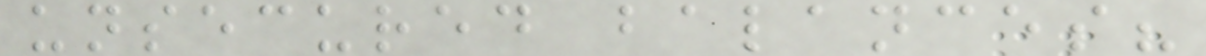unsecured balances?
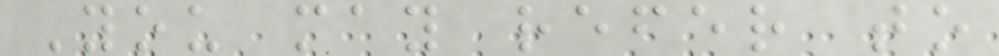You may refer to
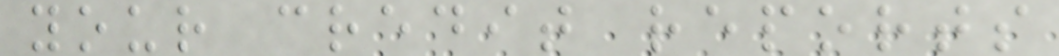your credit reports
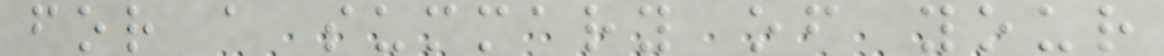for a summary of your
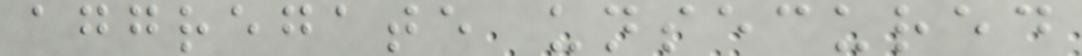aggregate unsecured
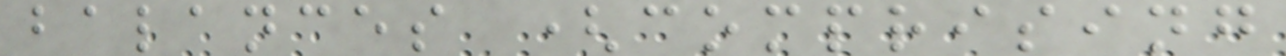balances (comprising
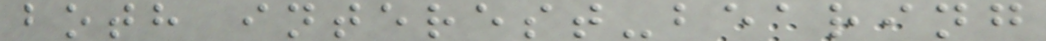both interest-bearing
